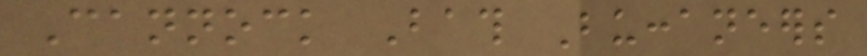Cannock Bath Buccaneers
